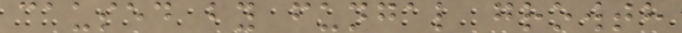caused by fungal growth
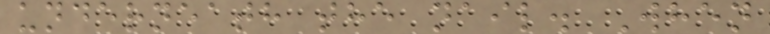underneath the nail. When
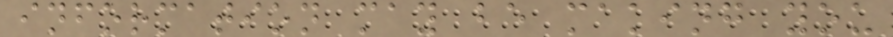information may be making you
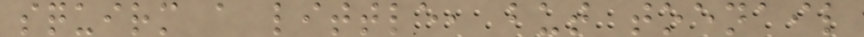squirm a little, but toenail
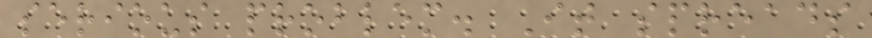serious problem. It spreads
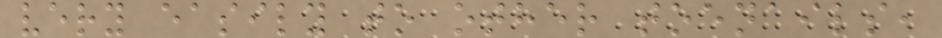very easily to other toenails,
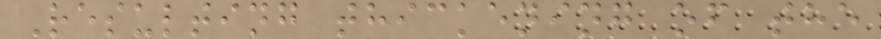Resulting thickening of the
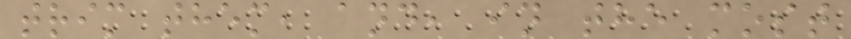trim them, and, in the most
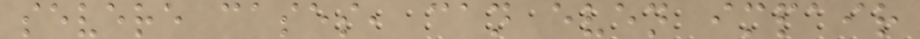severe cases, can even impair
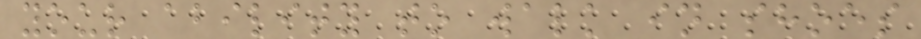your ability to walk in shoes
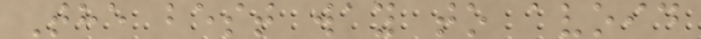The best way to avoid
